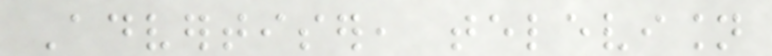Advertiser, television
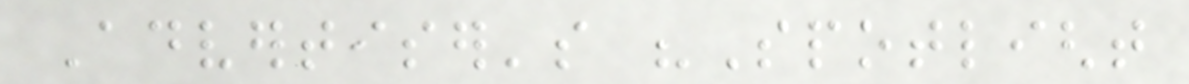Advertiser's "Spotlight
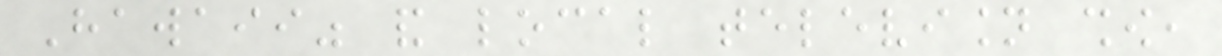Hawaii" and local television show,
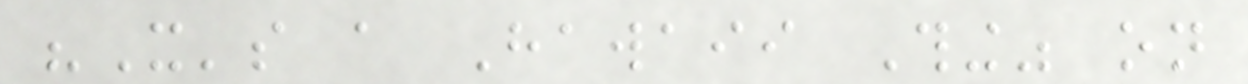"It's a Hawaii Thing" on
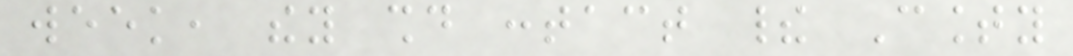week, they should contact their County
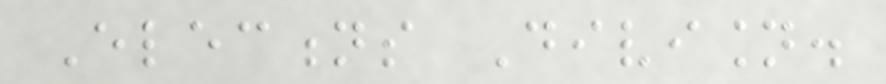Elections Division.
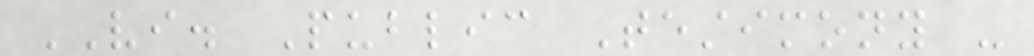VI. Public Testimony -
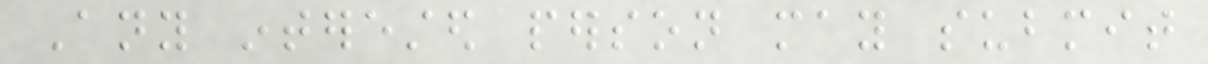Any interested person may submit
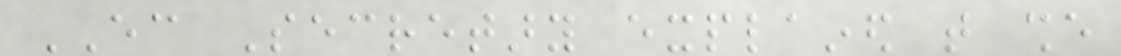EC Secretary explained that she
